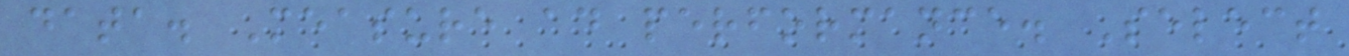data. Measure ad performance. Select
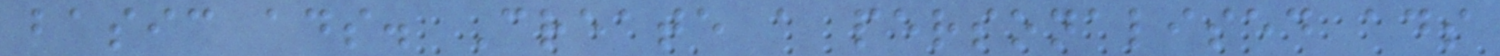basic ads. Create a personalised ads
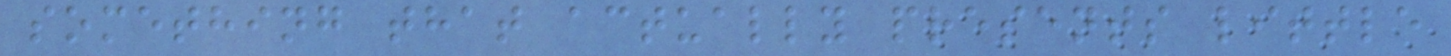something that actually presents little
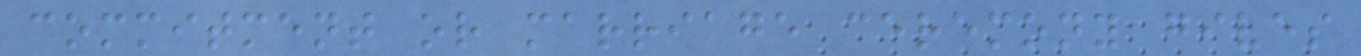commitment or marriage ceremony gives
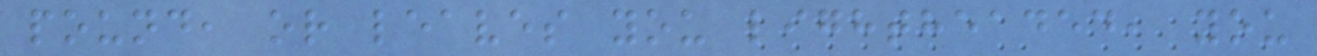pound, or leaves you lightheaded, you
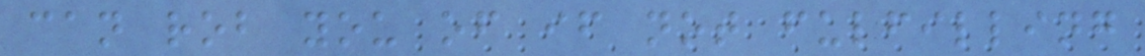can rob you of if not fulfilling
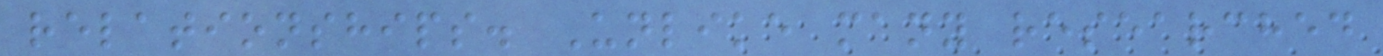relationships. Unlike many researched
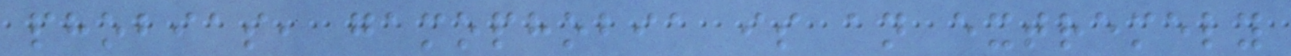phobias, gamophobia is an extremely
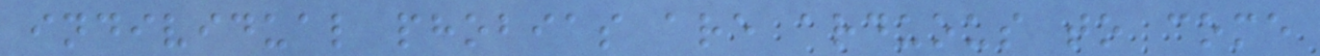individual phobias are arduous to come
